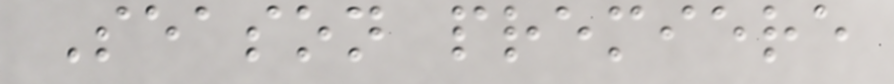Season premiere
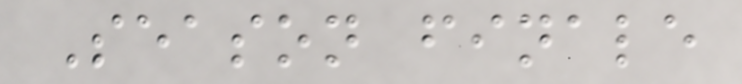Season finale
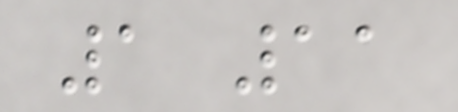1 11
